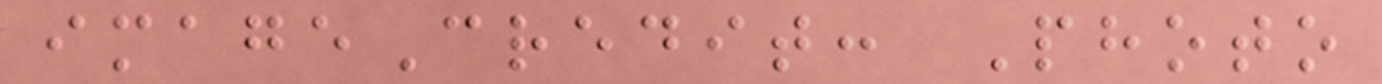imageCredit: Photo
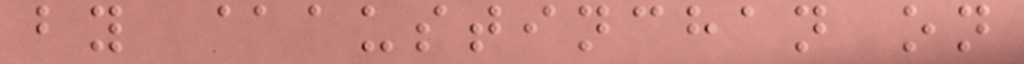by @austinchan on
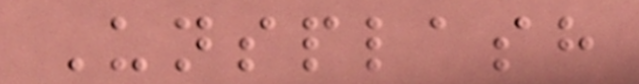Unsplash
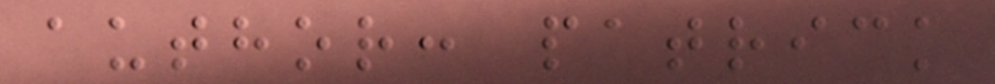author: patrick
